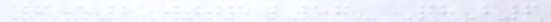6e2Wttp l57- QhB6
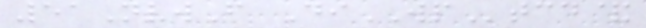51NvwF DiWPtcd&
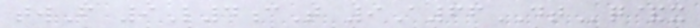twF 9L4cT 9A66DTq&x
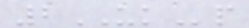2UKp
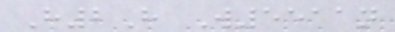H2H W5511n
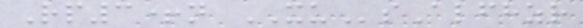Rp3+n XUsAlfhzr
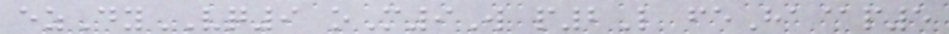ezDyVQ9 oM9W p2L feHa@p5
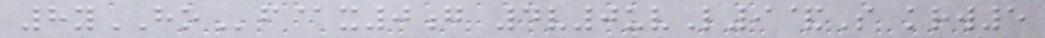8yHOf@x0g 4v0uvL9&S krw5
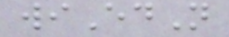wiEdN
